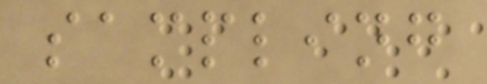sampling
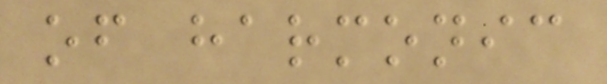of harmonic
